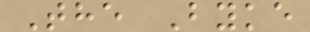The Byke
